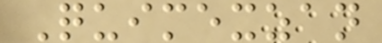Quimexzan
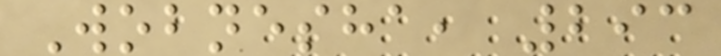Wobnesha, 293
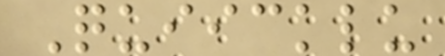Quiicklu
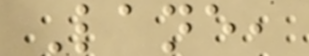Lane,
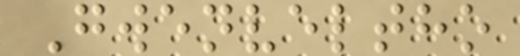Gwenveltho
